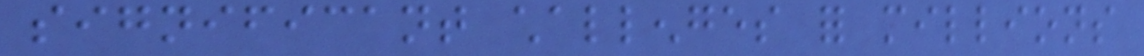significant challenges for millions
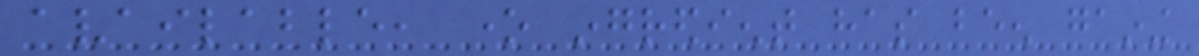available, one ingredient has been gaining
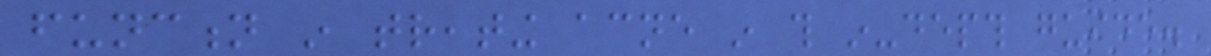function in treating acne in this in-depth guide.
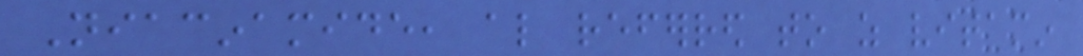Niacinamide, also referred to as vitamin
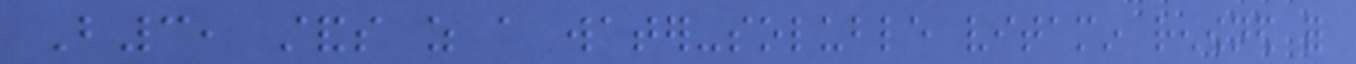B3, stands as a water-soluble vitamin renowned for
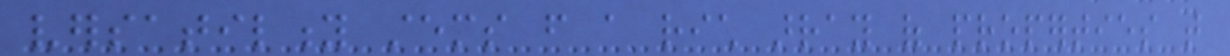versatility stems from a rich array of properties that
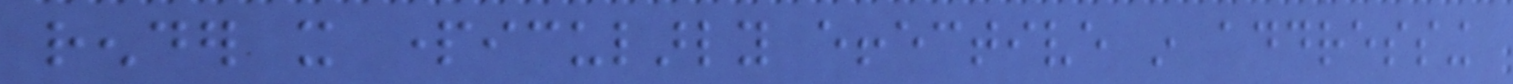render it particularly effective in addressing
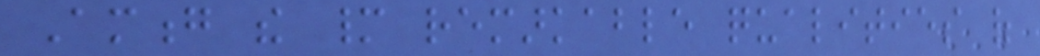Among the many remarkable qualities of
